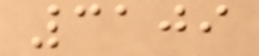3109
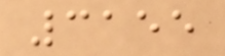3155
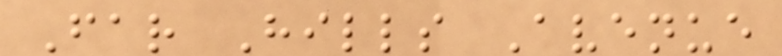Far Hills Avenue
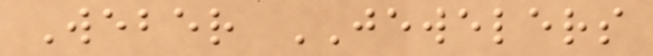Weber JEWELERS
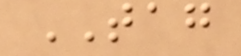TAG
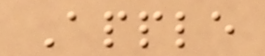Apple
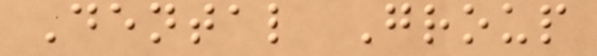Dental Group
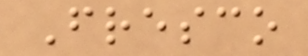Fresco
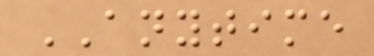ANYTIME
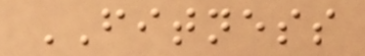FITNESS
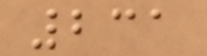231
